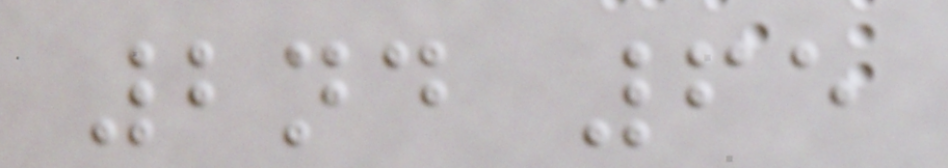2nd 65
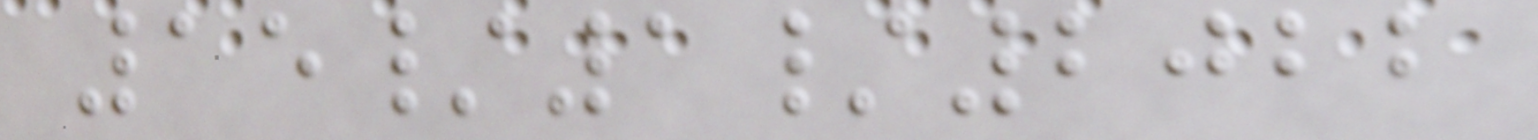15/1/2022
